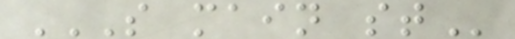S MAIN ST
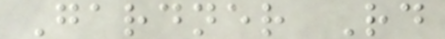Gardner Rd
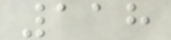118
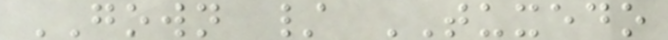GOWN / TUXEDO
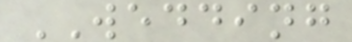WEDDING
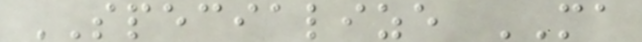SPECIALIZE MA
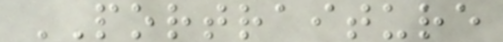PORTRAITURE
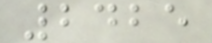2425
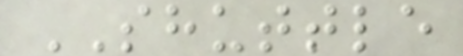SHUTTLE
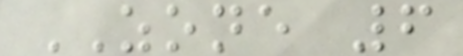ZONE 6
